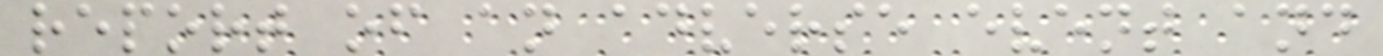report of an adverse event and
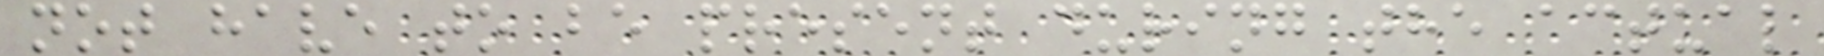not have to be present during the actual
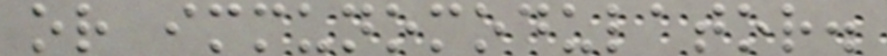or immunomodulator.
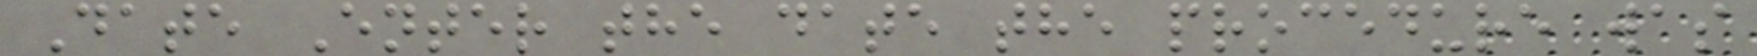Date Enter the date the procedure was
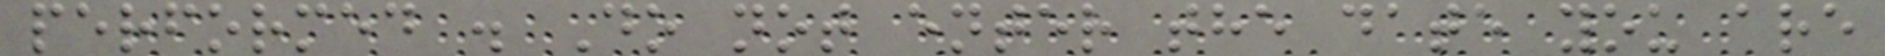performed . Do not enter the date you are
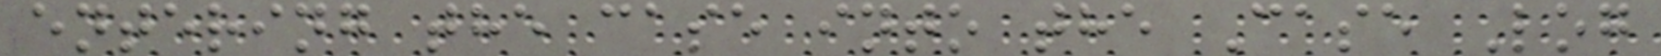entering the case into the Case Log
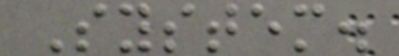System.
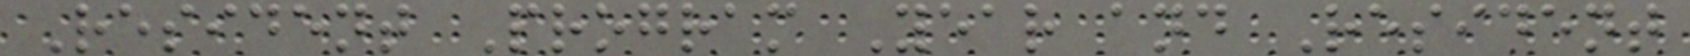Resident Program Year and Resident
